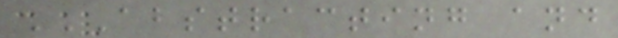ABSTRACTING AND
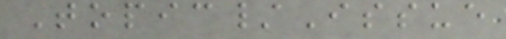Topic/Issue
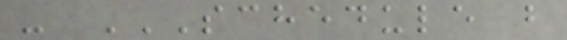- SCHEDULE B
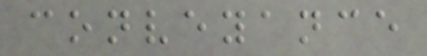conveyance
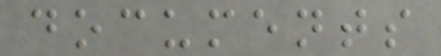documents
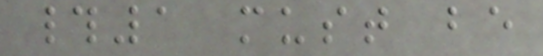#1 must be
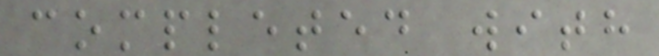completed with
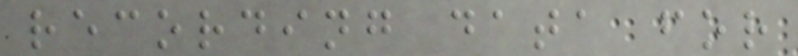recording data for
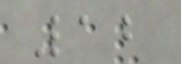12
